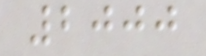2000
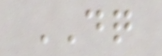DQ
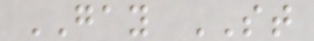GAY ST
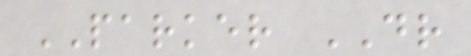PARKER DR
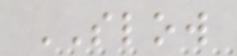SLOW
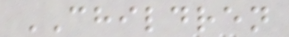CHILDREN
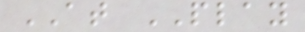AT PLAY
